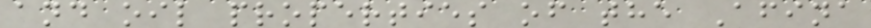and oil properties of the Afina
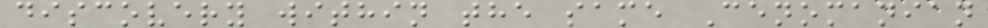discovery within the same Cenomanian
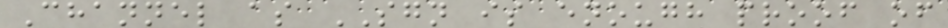Channel as SGN is enough proof of
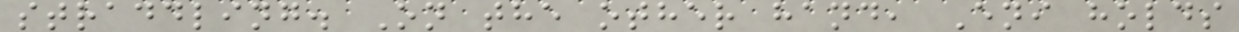straddling. On the other hand, Eni holds
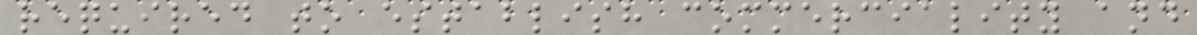required to establish commerciality and
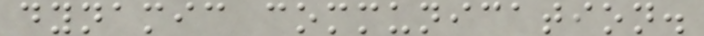dynamic communication.
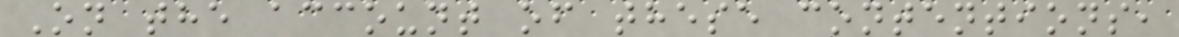On the account of these contentions,
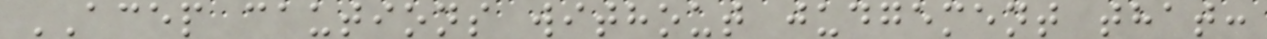ACEP cautions without judgement that:
